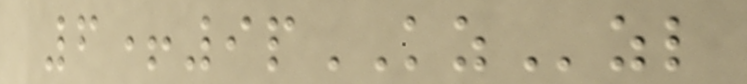6+9pKZzl
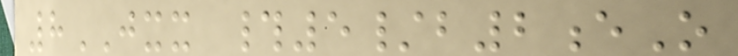8JXX #5/b2eO
